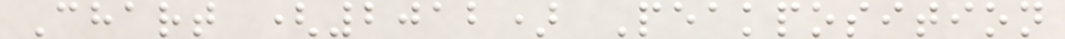Chart (2012) Peakposition
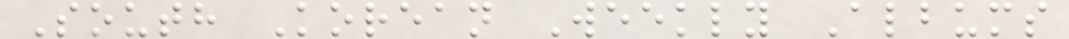South Korean Weekly Albums
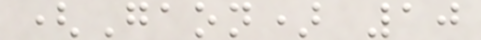(Gaon) 10
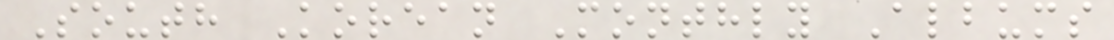South Korean Monthly Albums
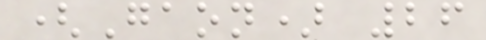(Gaon) 26
